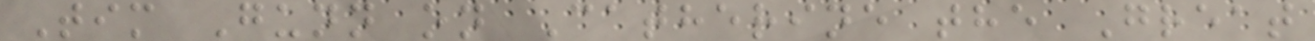Tim Gunn on Catherine the Great
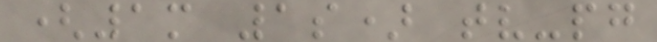(1m 1s) tv-pg
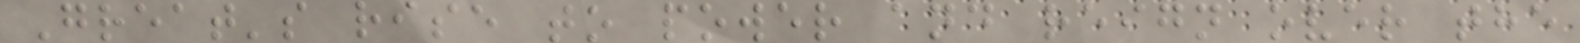Great's rise to power and reign over the
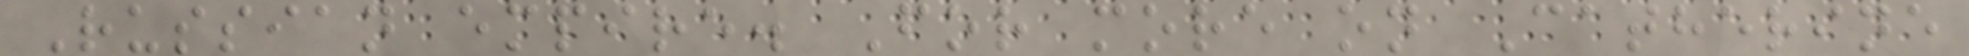Russian empire. For more on Catherine
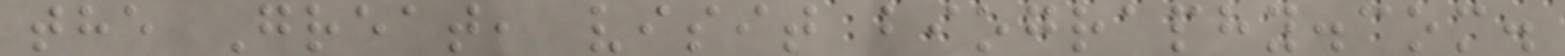the Great, visit biography.com.
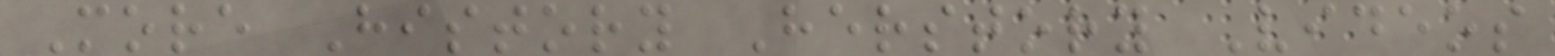More History Herstory Videos
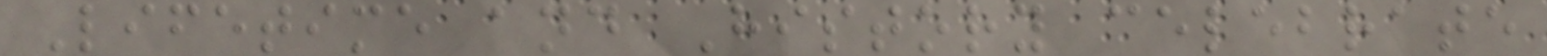Lifetime and History celebrate
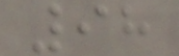98
